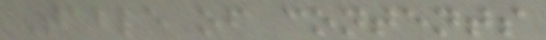Table of contents
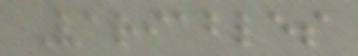Variables
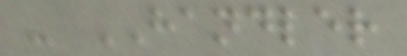- HANDLER
